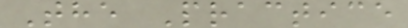The Practice
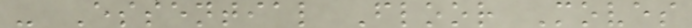- Essential Floor Moves
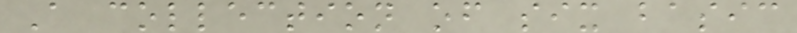A collection of six basic
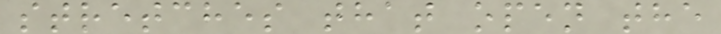stretches that open the
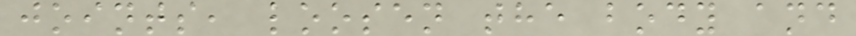joints, loosen the body and
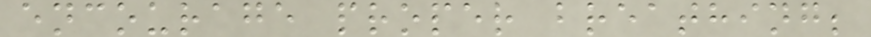encourage proper breathing;
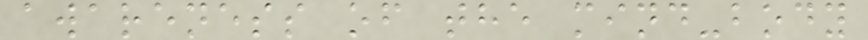awareness of the mind-body
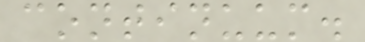continuum.
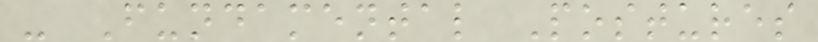- Fundamental Postures
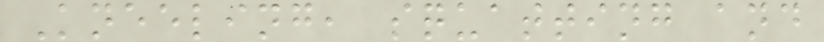Kneeling, squatting and
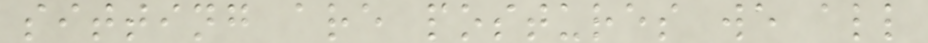sitting are postures we all
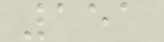151
